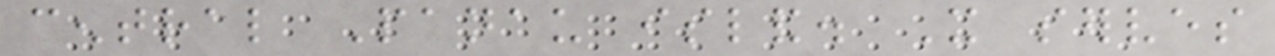central Panau island. It serves
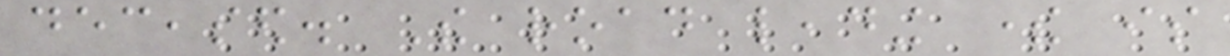deceased. The road leading there is
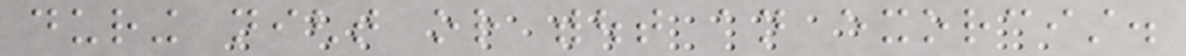during night or without an exorcist.
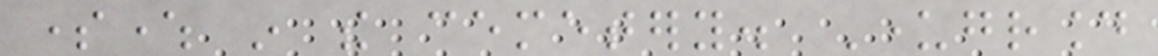somewhere in the cemetery. Underground
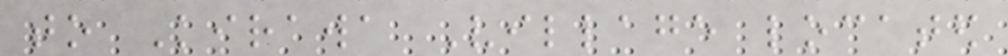to Kirawa Village located
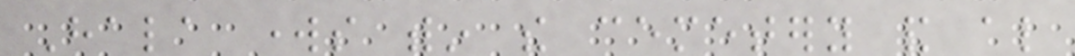Hala works within the cemetery and also
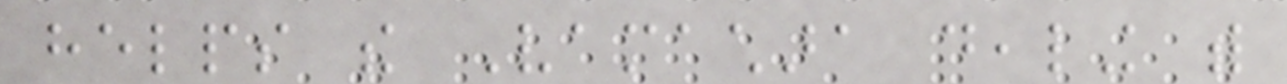helps the Vamachara dealing with
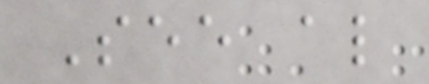See also
